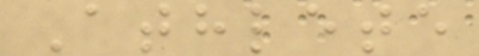Athlete
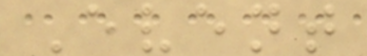Event
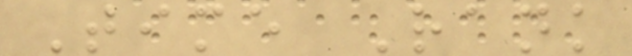Time Rank
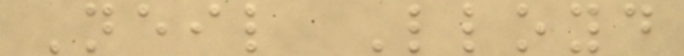Neil Lloyd
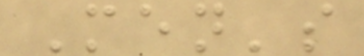Men's
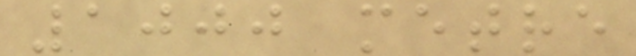1000 metre
